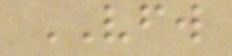VFW
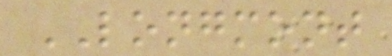LONGMONT
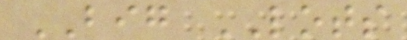BIG LOTS
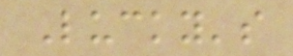Lucky's
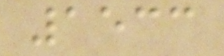1533
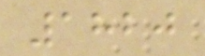1820
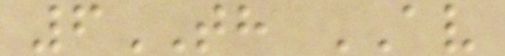6TH AV
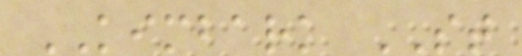KIMBARK ST
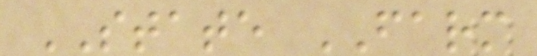STATE FARM
